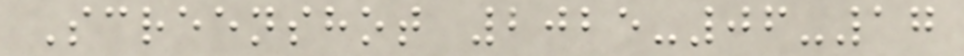Screenshot 2025-06-17
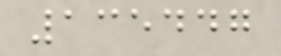135447
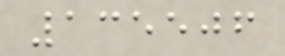135506
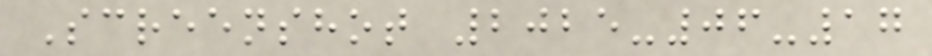Screenshot 2025-06-17
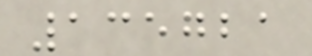135721
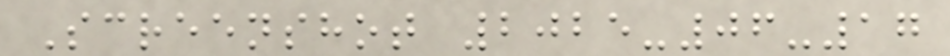Screenshot 2025-06-17
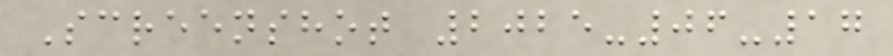Screenshot 2025-06-17
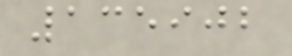135902
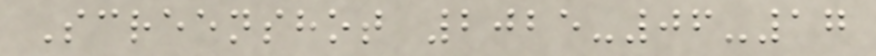Screenshot 2025-06-17
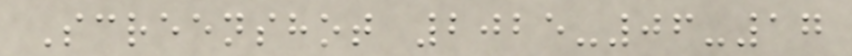Screenshot 2025-06-17
